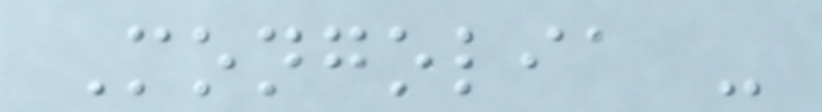Mongolia -
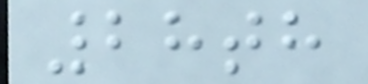28th
